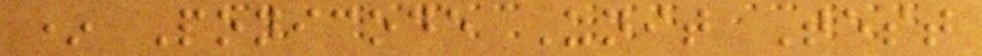* Ponicode Unit Test
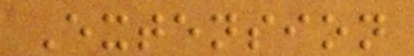Extension
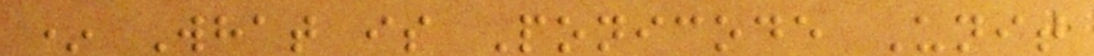* What is Ponicode Unit
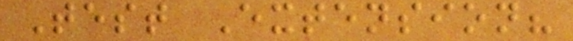Test Extension?
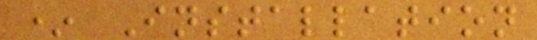* Installation
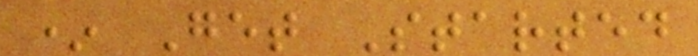* Get Started
